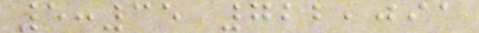5:35 722,091
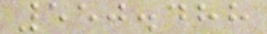550.488
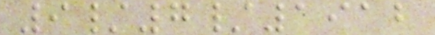9/7/1912
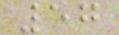57
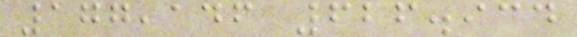177,146 626.934
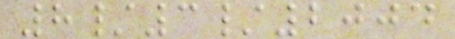8/3/2004
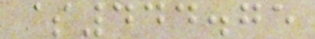$444.75
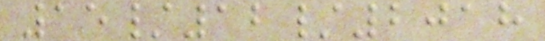15/12/2018
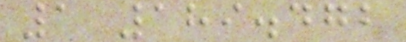1 189.472
